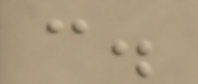c.
